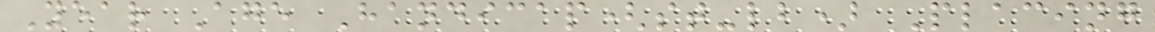Year Age Handicap(st-lb) Placing
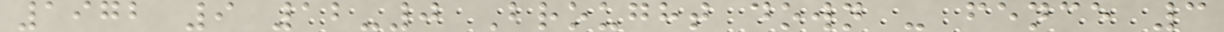1972 9 12-0 Brought down - fence 3
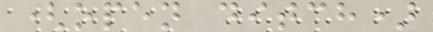(open ditch)
